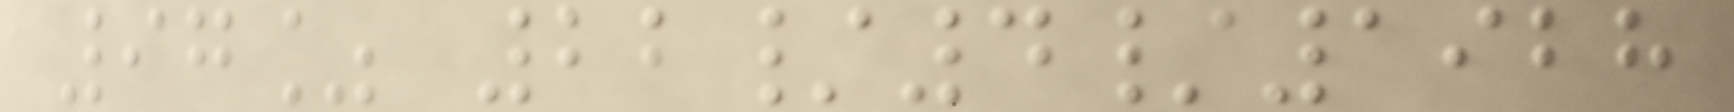97% 22/4/1928
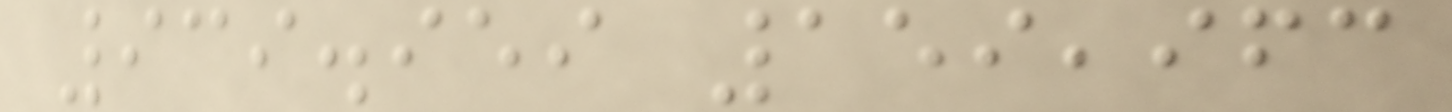939.959 159,963
